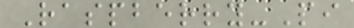Raspberry-Pi
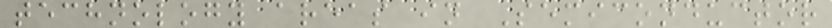technology areas in Semiconductor
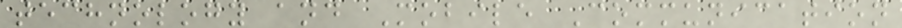technology and Mobile Communication
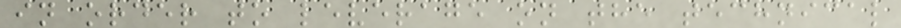in order to leverage on the technical
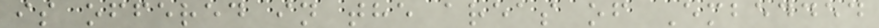is offered in the areas of Embedded
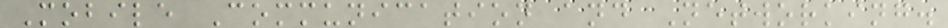Mobile Communication and Networking.
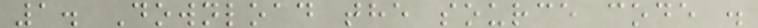1. Download the source code .
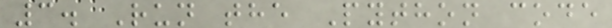3. Run the Python code
